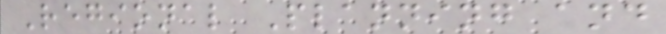Regional Planning and
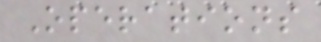Operations
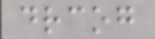drcog
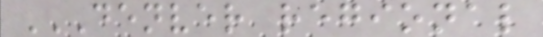DENVER REGIONAL
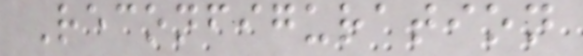Reconfiguration
